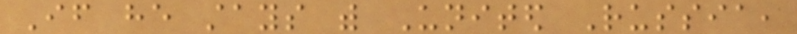If he stays with United Russia,
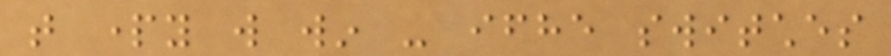that party will win - ifhe switches
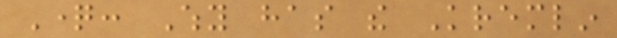Question: Why has the Kremlin
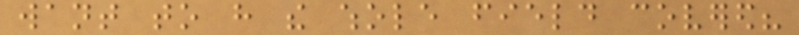want to have the whole field covered?
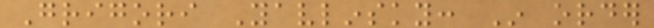Grigori Yavlinsky: In order
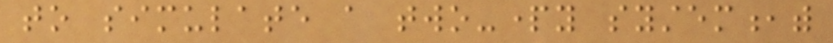to simulate a two-party system,with
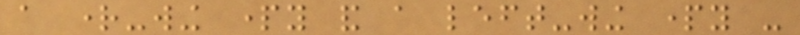a right-wing party and a left-wing party -
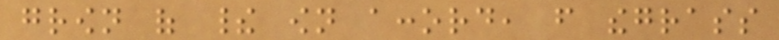grown of their own accord, from thegrass
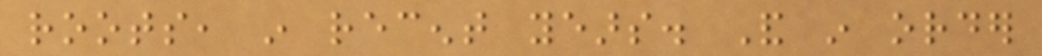roots, in recent years. And in order
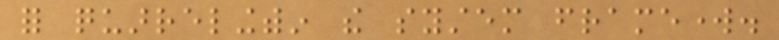for quarrelingwithin the system framework.
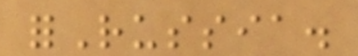forRussia.
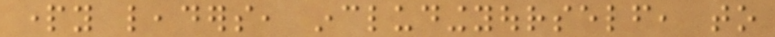party leaders, includingyourself, to
